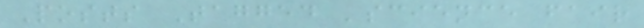Posts Tagged 'science fair
